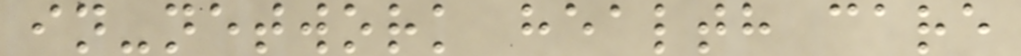in-network health care
